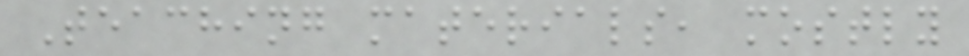Teaching materials, mostly
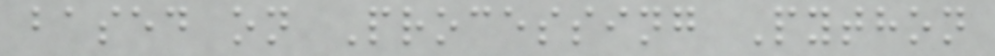based on Processing Python
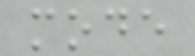mode
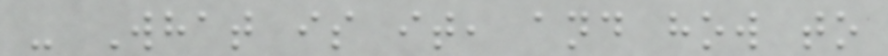- What is it, and how to
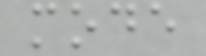mode
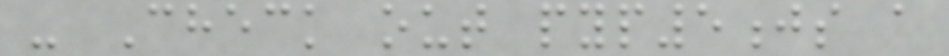- Check out pyp5js a
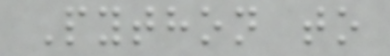Python to
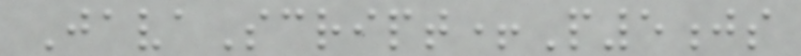JavaScript+P5js
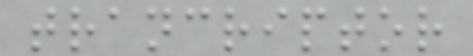trancriptor
